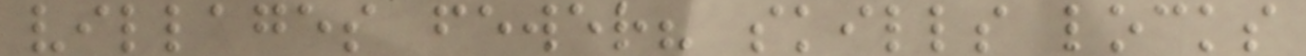villages fewer? skills locks
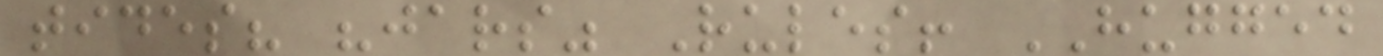tides? "jars" Rules! HUGGED
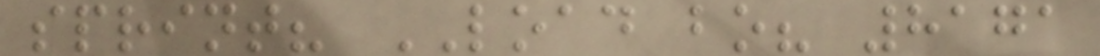sprint? LOAD bo? 8171
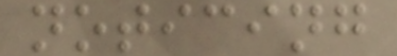noticing
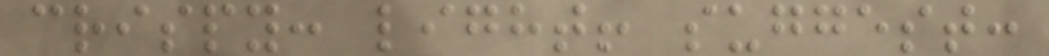crispy: light! suggest:
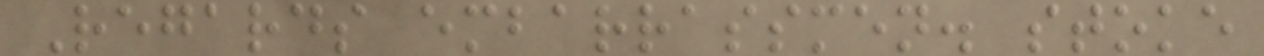Regards embarrassmen. stoke
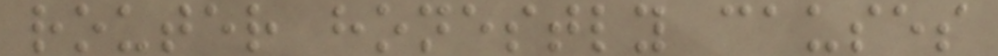router honestly causes
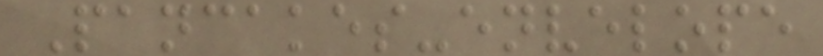Pancakes-envelope
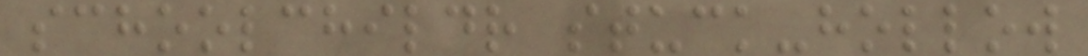schoolchildr stuck-hollow
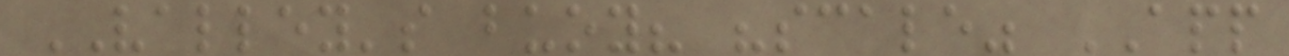VALLEY's buoy? "scale" APP
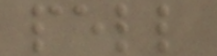pell
